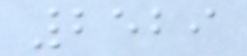2529
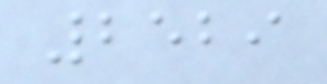2529
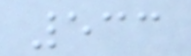533
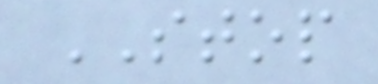STOP
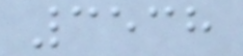3538
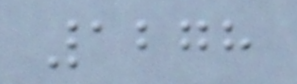1278
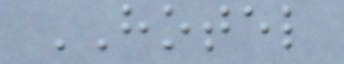HOTEL
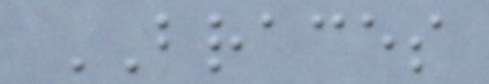BRACES
